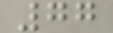77
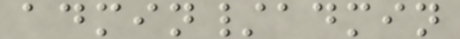admin/admin
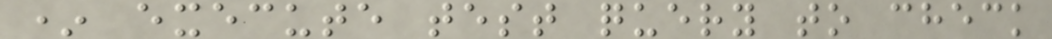* execute test query to check
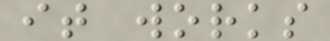it works
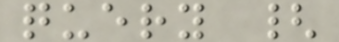query {
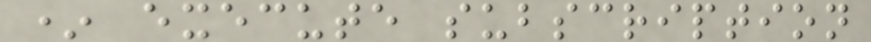* execute subscription
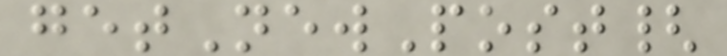getNewPost{
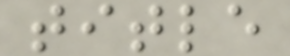title
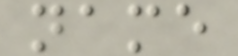name
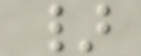}
